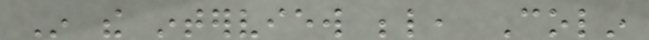In the interview below, Colin
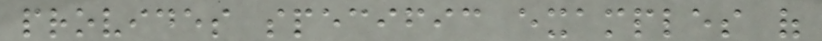provides specific examples of
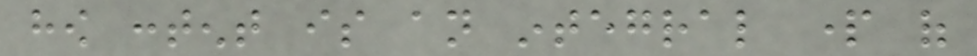how content is an integral part of
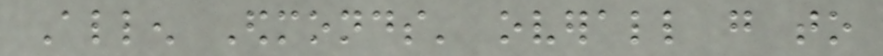Allen Edmonds' overall go to
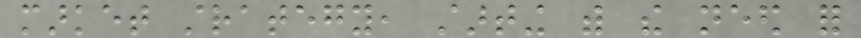market strategy, starting with the need for
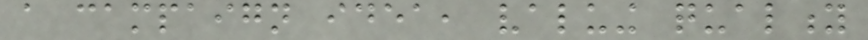a campaign idea, valuing quality
